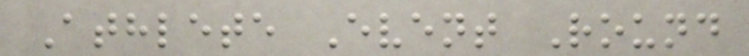Athlete Event Round
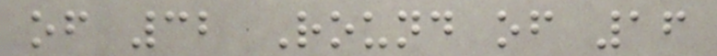of 32 Round of 16
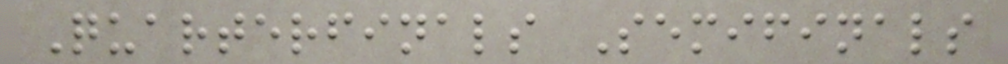Quarterfinals Semifinals
